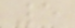5
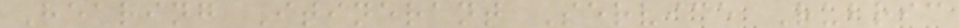Hearing Itinerant Service Rubric
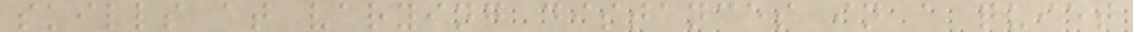skills at varying distances in a quiet
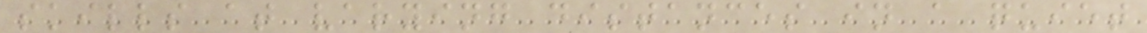skills at varying distances in a quiet
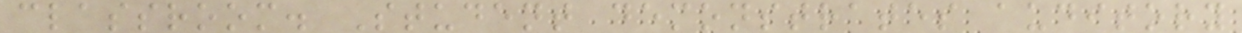classroom. Student demonstrates auditory
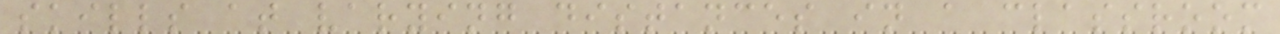skills at varying distances in a classroom
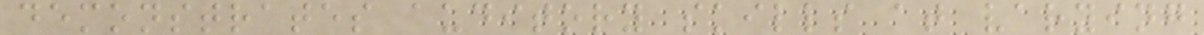demonstrates auditory skills at varying
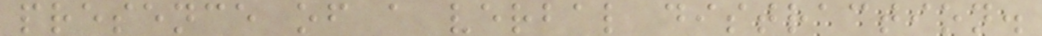presence of a verbal distraction.
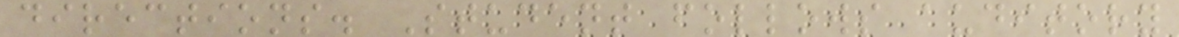directions. Student follows auditory
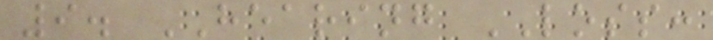9. HEARING LOSS:
